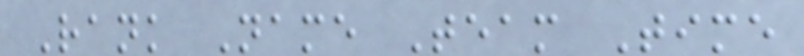Rank Name Team Time
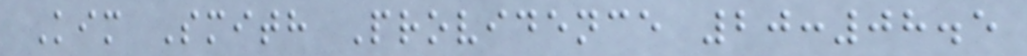Kim Smith Providence 20:08.5
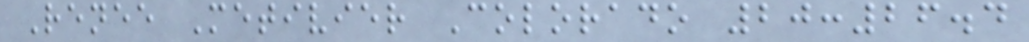Renee Metivier Colorado 20:26.4
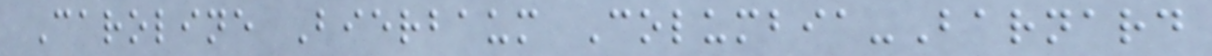Caroline Bierbaum Columbia-Barnard
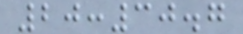20:30.7
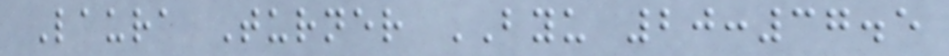Laura Turner BYU 20:37.5
